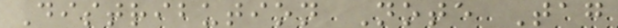Distribution Note Tag
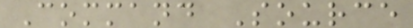Command Source
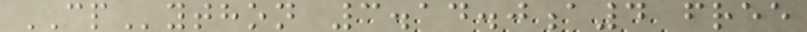CPython 3.14.0a4 free
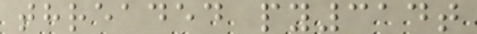threaded py314t
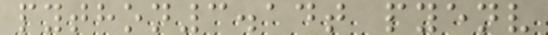python3.14t pyenv
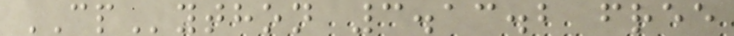CPython 3.13.2 free
